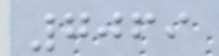7069
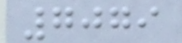7079
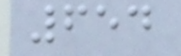654
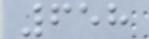658
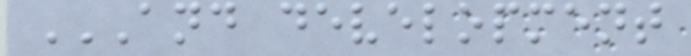AND DEVELOPMENT
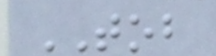TOB
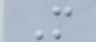M
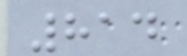814
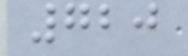720
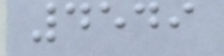4549
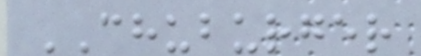CHUBURGER
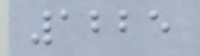1225
